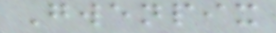Gwenpix
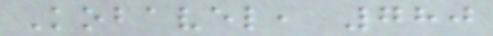Kobavel, 780
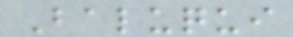Baluqui
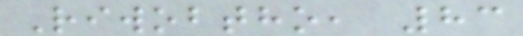Riwobtho, 83
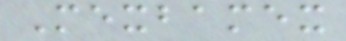Mexbamex
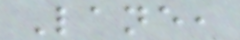Lane,
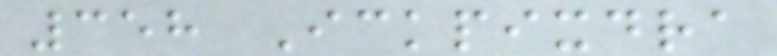358 Ickpixdra
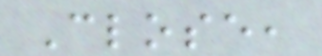Close,
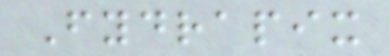Fydrapix
